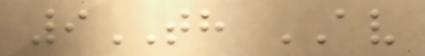9TH AV
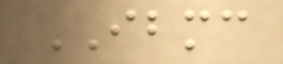IBMC
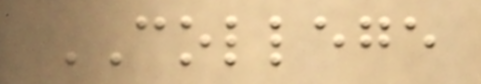COLLEGE
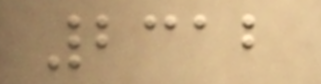2312
